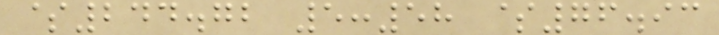$244.72 5:58 $76.93
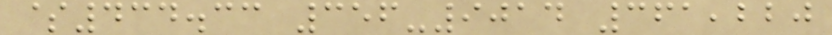$434.33 356-9014 361,220
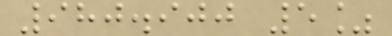980.900 5%
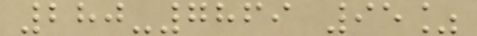280-7869 95%
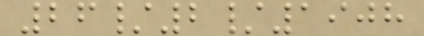26/2/1908
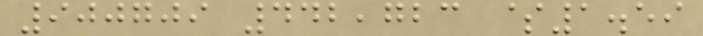900709 442,723 $1.59
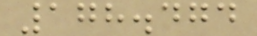178.474
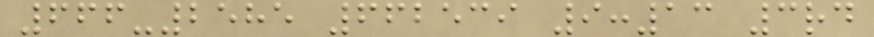666-2585 662539 9:13 3rd
